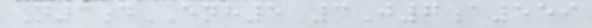N3dENH5 3J7a559
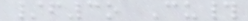/f3o Cu#
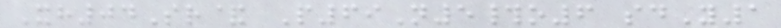Xh04Sr& P69N5#o6 sdY1
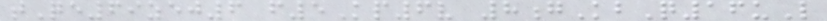tQe69zej6 f5Kp6v 8gKbQ16uL
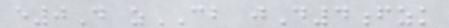e0D zCB jD4fzk
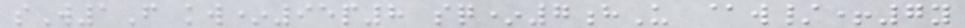sW1F kw*95p8 sq*7hU @w/+7y
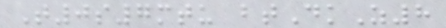T0s7mtu btDkZ8
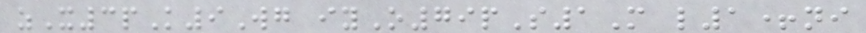zX3pK9Wg iyO79pS1M l1+ni
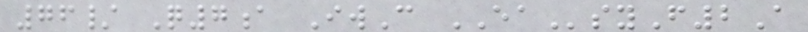76/ Q7a IwC EAsyF2A
